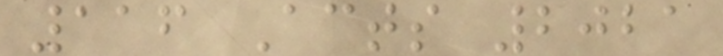116 Acts 2021
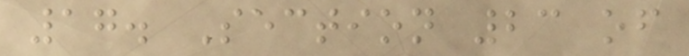17. Section 23 of
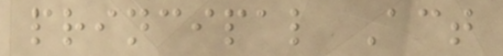principal Act
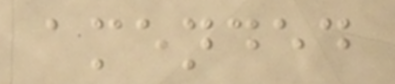amended
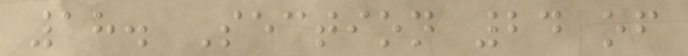18. Section 24 of
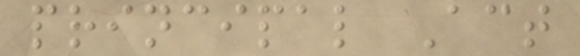principal Act
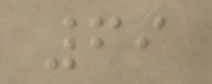69
